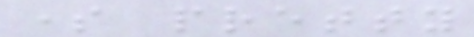some pretty
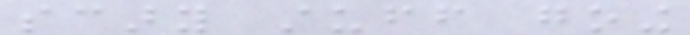scary stuff going
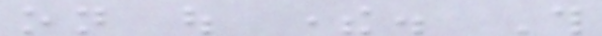on out there. This
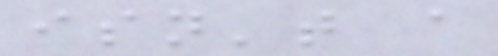isn't a
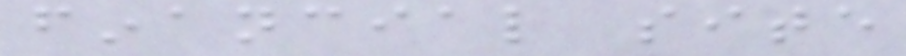financial site
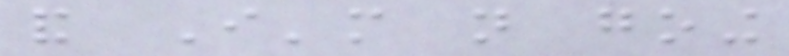and I'm not going
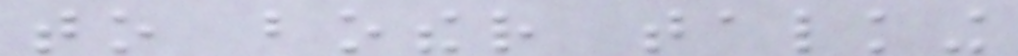to bother talking
